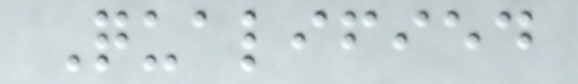Qualified
